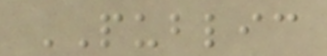PUBLIC
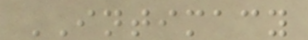INTIMACY
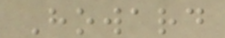Howard
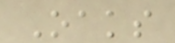Oaks
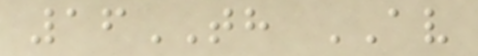16TH AV
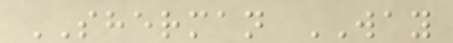SHERMAN WAY
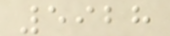5928
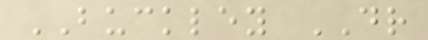BUCKLEY DR
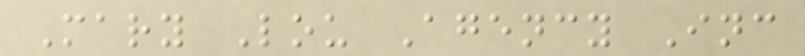Mary Lou Agency Inc
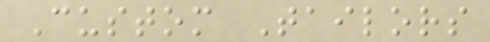Custom Tailors
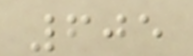605
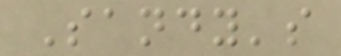Sandy's
